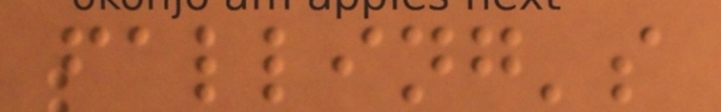falling's
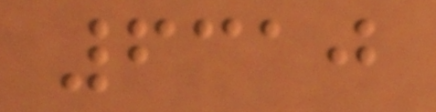6310
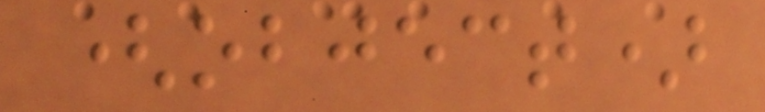(object)
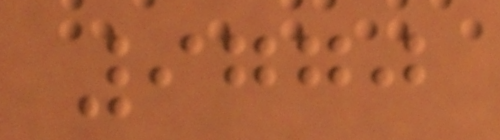9770
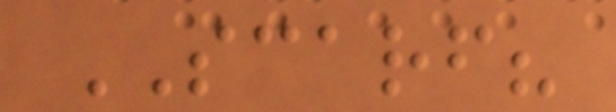SCARF?
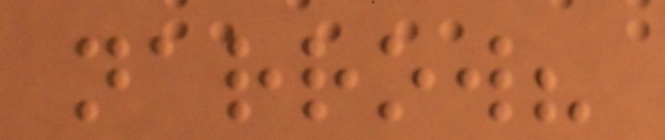narrow?
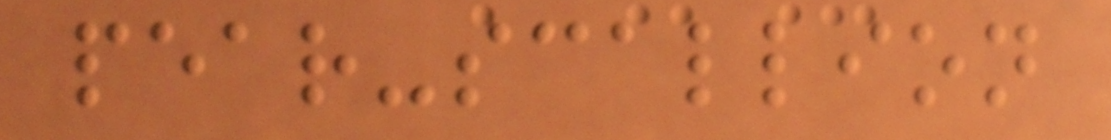pear-scallion
